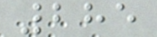285
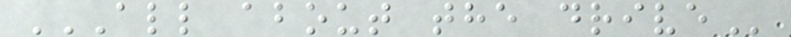ALL ABOUT THE DRIVE
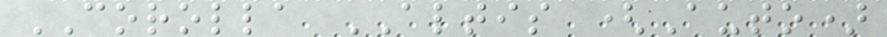COROLLA ALTIS (Auto)
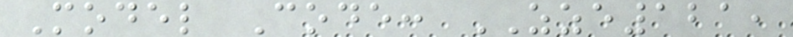Model Code: ZZE121,
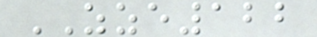ZZE122
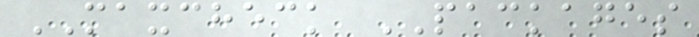MAXCHECK PACKAGES
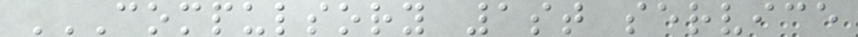COMPULSORY 1ST SERVICE
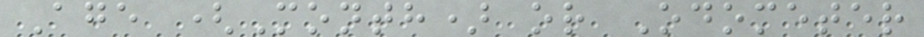Age (Month) or Odometer
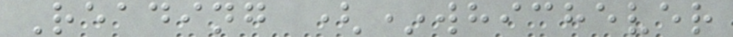Reading (*whichever
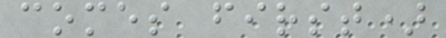comes first)
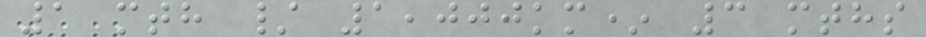1 mth / 1,000km* 3 mths
